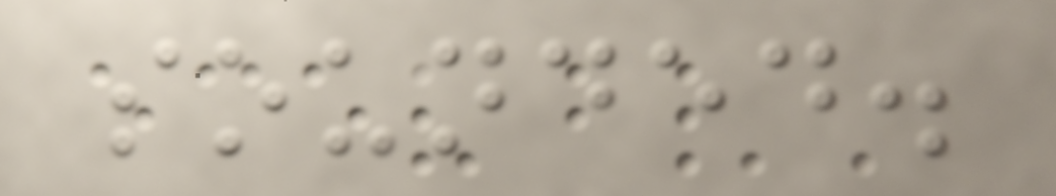sounded.
